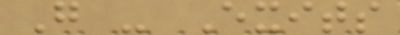G - Exits
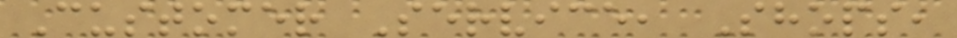Customer Service, Shops,
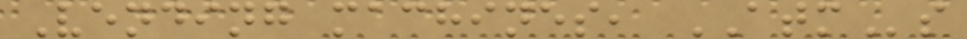Vending machines, ATMs
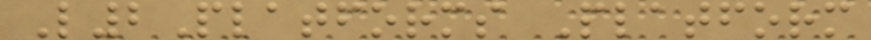L2Platforms Platform
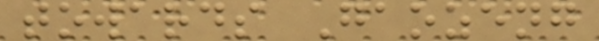towards Gaozeng
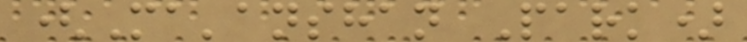(Ma'anshan Park)
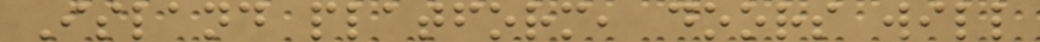Island platform, doors will
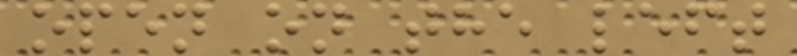open on the left
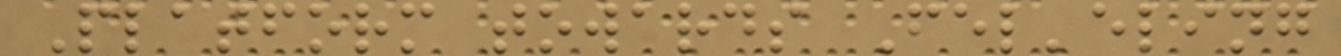Platform towards Fel'eling
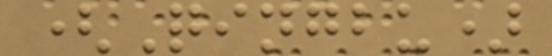(Qingbu)
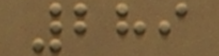289
